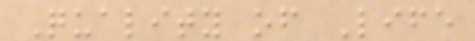Quality of Life
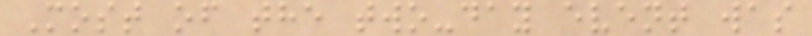Most of the two-day event was
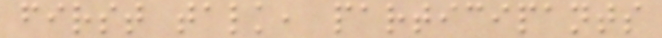first talk, participants
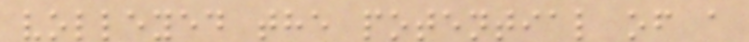volleyed the potential of a
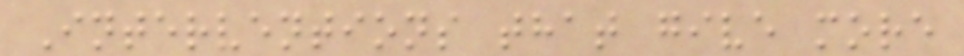Interventions that give more
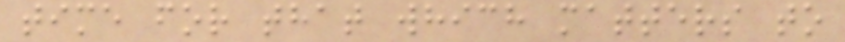time for that which matters to
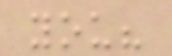you?
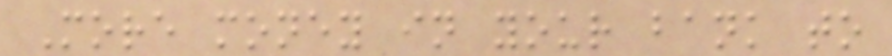More money in your bank to
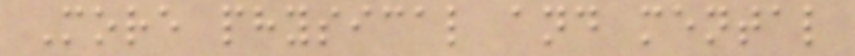More physical and mental
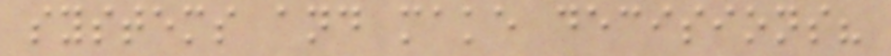systems and make decisions?
